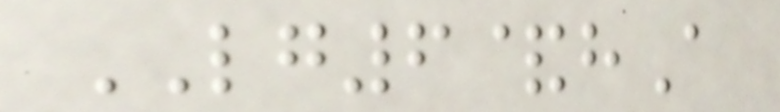LG6&hA
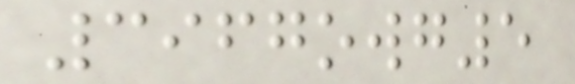3967owg5
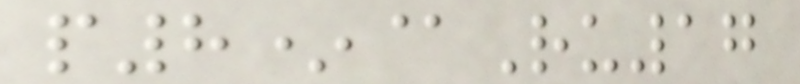p8*@Ru17
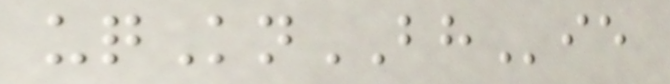uqKnBHie
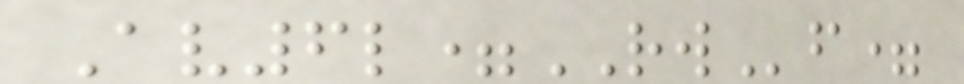Av6l=RWf=
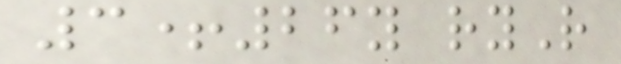3+26y ryR
